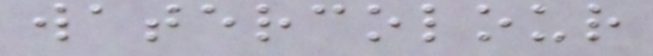watercolour
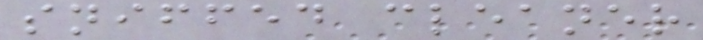sniffed cleaner
